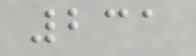231
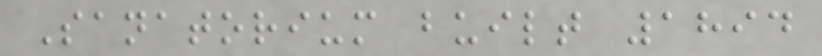Sanatorium built 1894
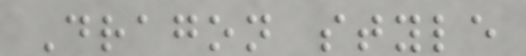Dragon style
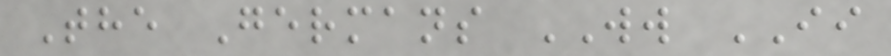The Germans WW II
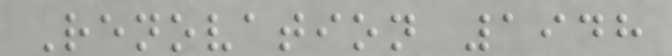Renovation 1948
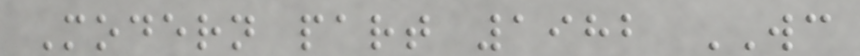Modern part 1982 WC
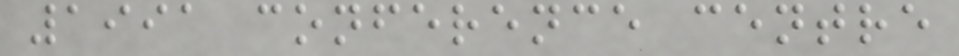1991 conference centre
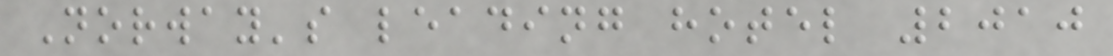Norway's leading hotel 2010
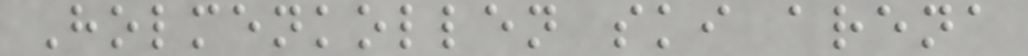Holmenkollen ski arena
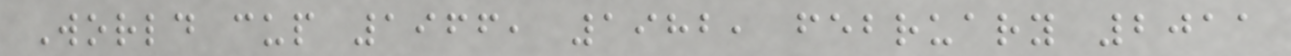World cup 1966, 1982, february 2011
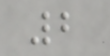2
